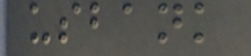usbank
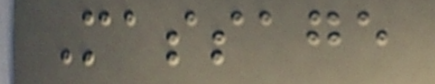Massage
